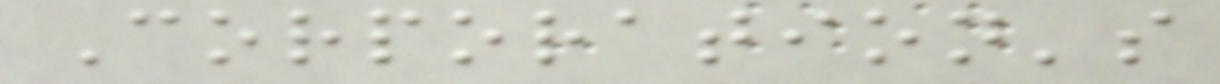Corporation's
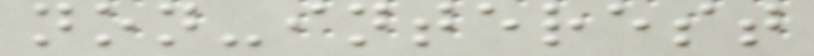non-interest
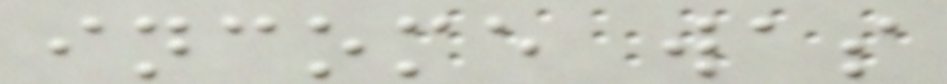income was
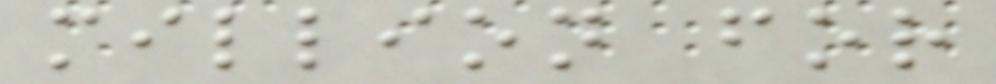million for
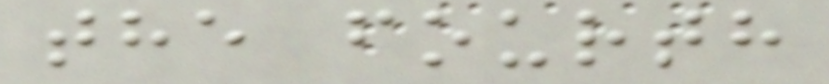the fourth
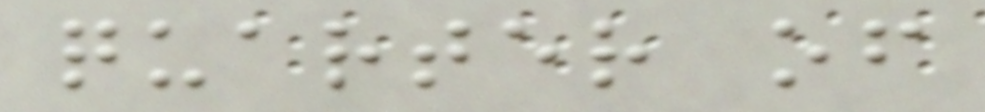quarter of
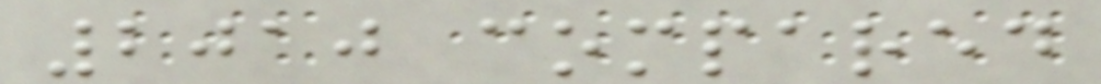2010 compared
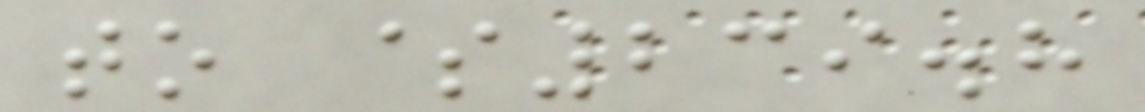to $239.8
